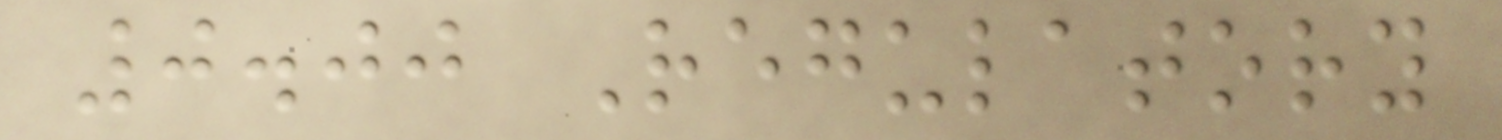0.00 Regulatory
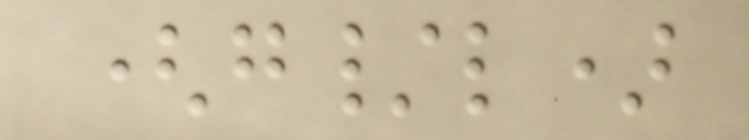(g/l)
